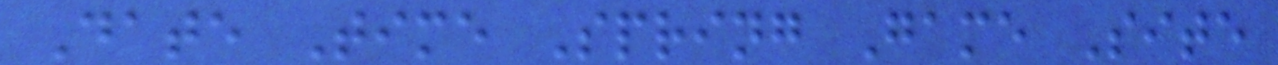Date Time Spring Game Site
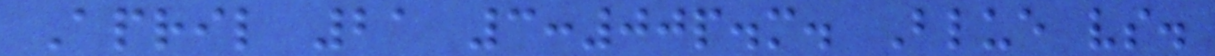April 21 3:00p.m. Blue vs.
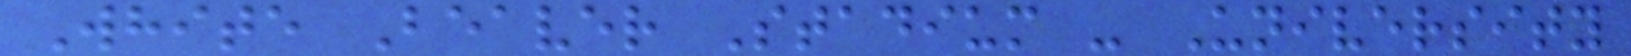White Beaver Stadium - University
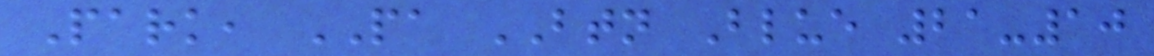Park, PA BTN Blue 21-10
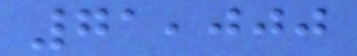71,000
